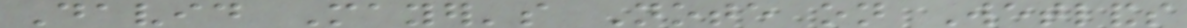David Mayer's Note on Wetlands
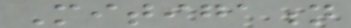Mitigation
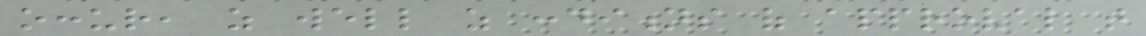occur, as well as conditions of approval that
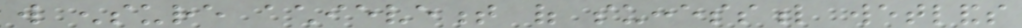will ensure achievement of successful wetlands
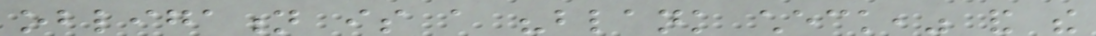obligation is a "blank check," and the
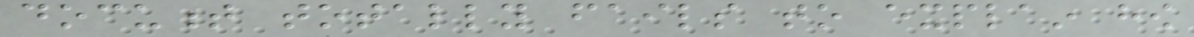document totally fails to explain how
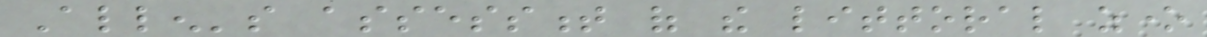Allen's assessment of the littoral zone
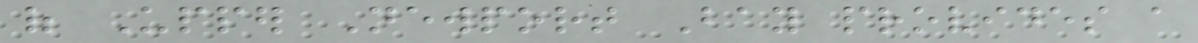of Upper Newport Bay provides a
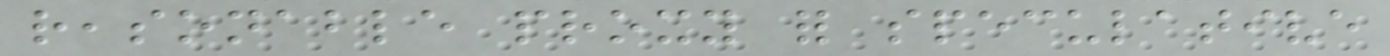reasonable proxy for speculative
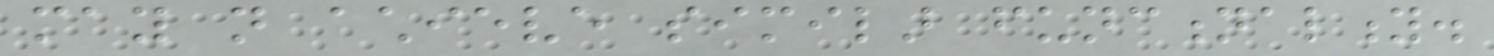may not achieve similar functionality.
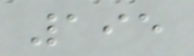195
